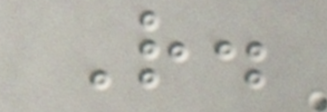R.
